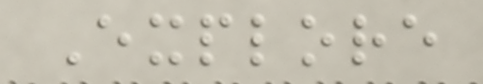Explore
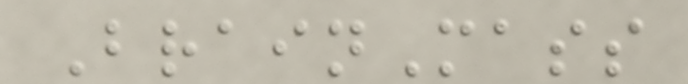BrainMass
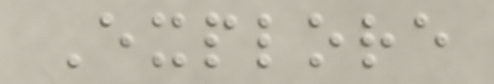Explore
